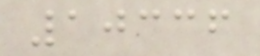10336
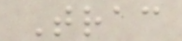Trac
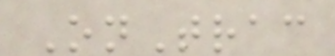OnTrac
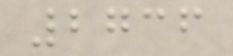2736
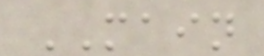MAIN
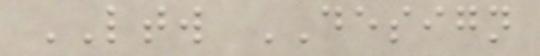LTW DESIGN
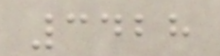3428
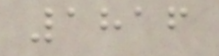1816
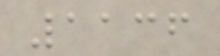1136
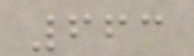663
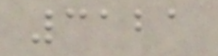3121
